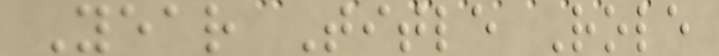Year Title Role
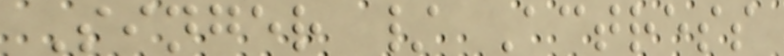Singer / Actress
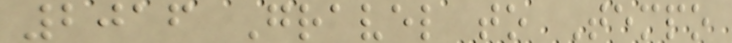2016 Gravel to Tempo
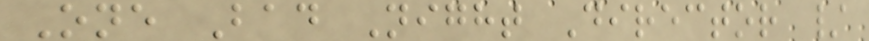One Bad Night Director /
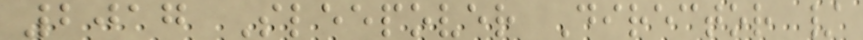2017 Sleepover Director /
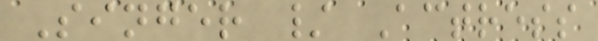Singer / Actress
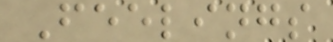Feelings
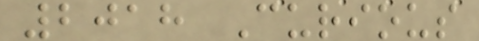2018 Curious
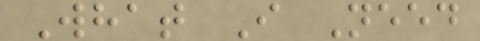What I Need
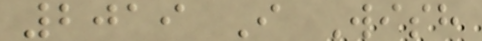2019 I Wish
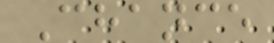Chance
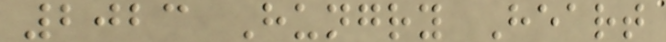2023 Hungry Heart
